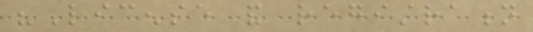"License and registration
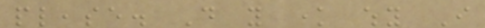please. Do you know why I
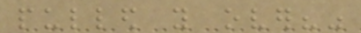pulled you over?"
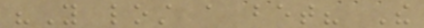"You lost a bet? The
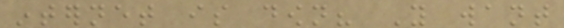internet is down? You want
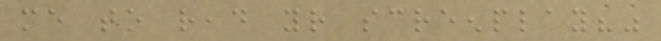me to read your screenplay?"
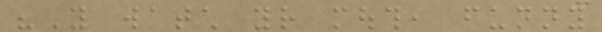"You watch your mouth, funny
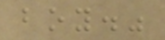boy."
